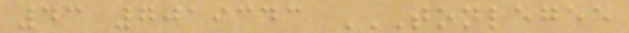43 7019343 TONLEGEE
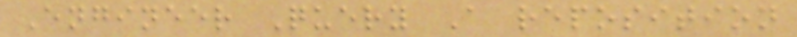Engineer Query A reposition
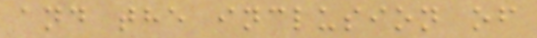and the inclusion of
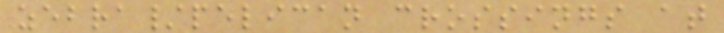zebra/pelican crossings at
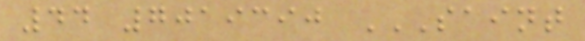44 7019390 SAINT
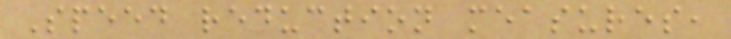Speed reduction measures,
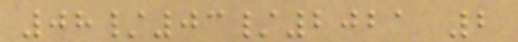08/03/2021 2
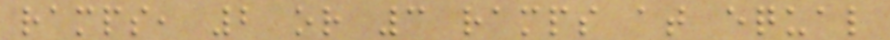ramps, 2 or 3 ramps at equal
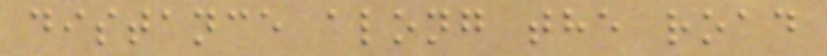distance along the road
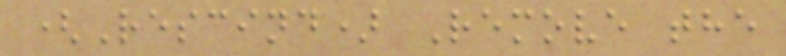(Rescind) Remove the
